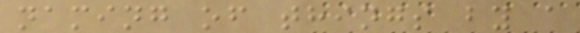naming of things by a
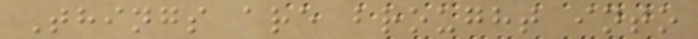Things are brought into
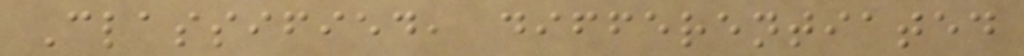Classified, differentiated
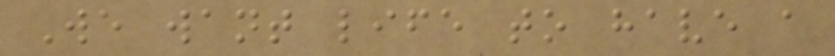We want life to have a
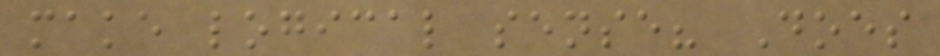make logical sense? Does
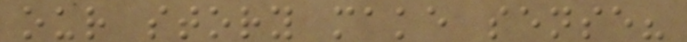our story make sense?
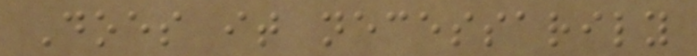Does it necessarily
